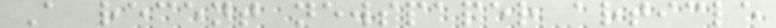A recent newspaper article
